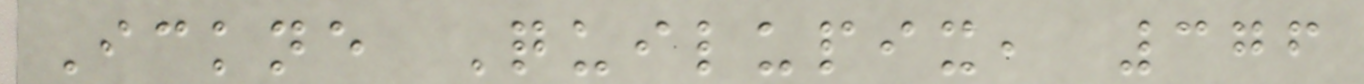Ickne Quilupix, 376
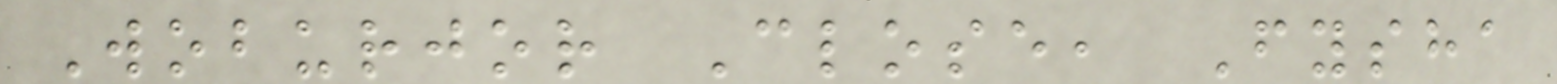Woburjor Close, Fysha
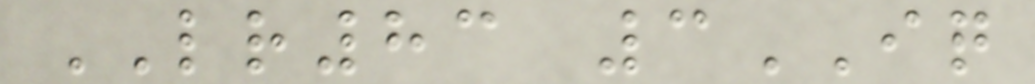LR83 3IQ
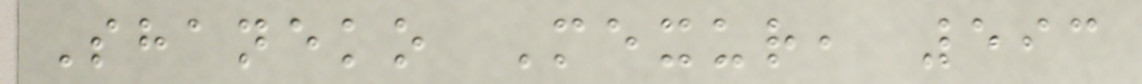Shaneko Mexur, 593
